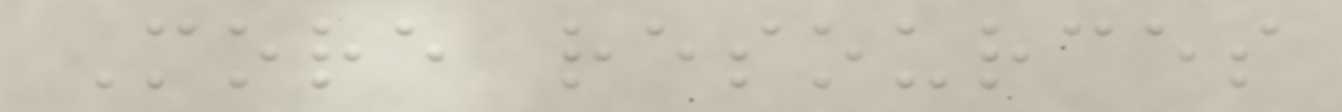More resources
